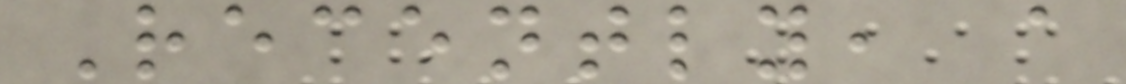Recently, a
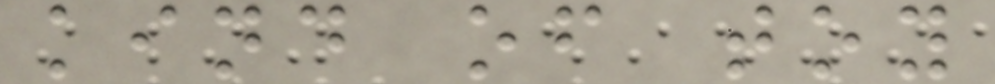kind of toy
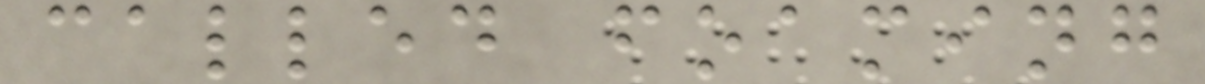called foaming
